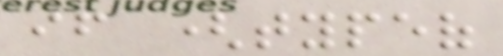if (typeof
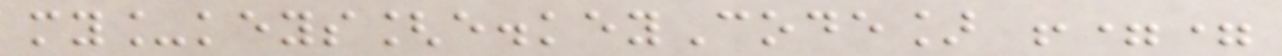my_keys[e.keyCode] !==
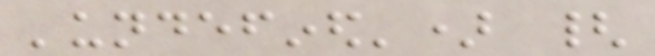'undefined') {
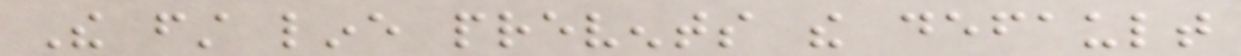The first line prevents the default
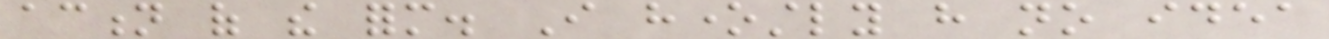action of the form. I honestly have no idea
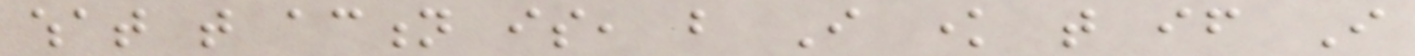what that action is, but I know that if I
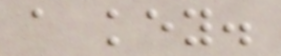a key.
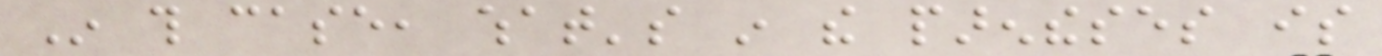In this case, what's in the parentheses is
